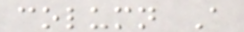column A
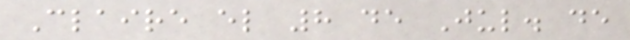Claire el 8 de Jul. de
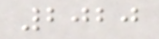2020
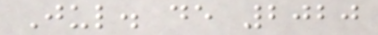Jul. de 2020
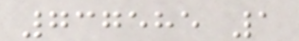737585 1
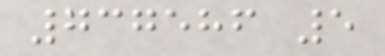737586 5
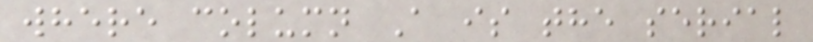where column A is the serial
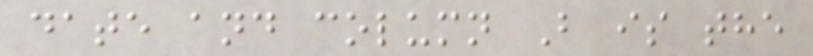date and column B is the
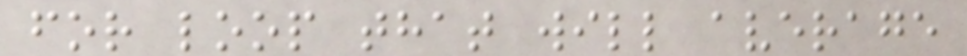for loop that will average
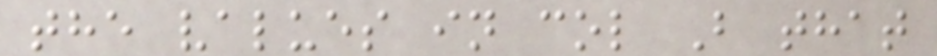the values in col B that
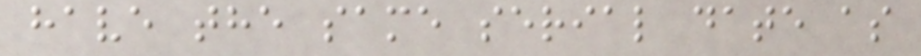have the same serial date as
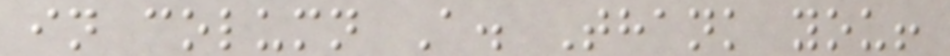in column A. Thank you!
